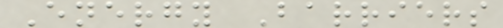Energy Barriers
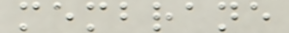membrane
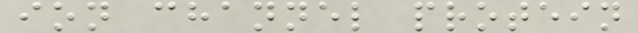ion channel protein
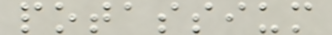potassium
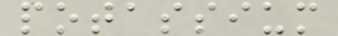potassium
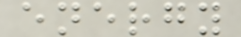energy
